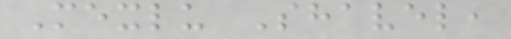Mexlu Shavel,
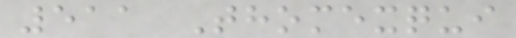511 Thomexqui
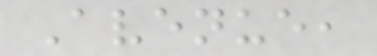Avenue,
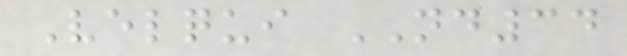Velqui ND34
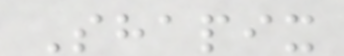Shapix
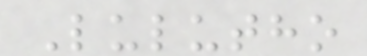Lulutho
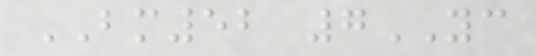BM52 7YC
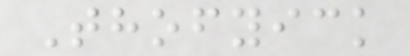Thofyick
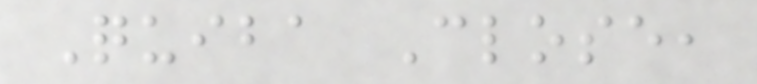Quiba Close,
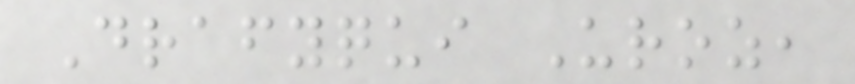Drafyqui Uroz,
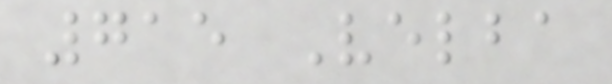715 Velba
